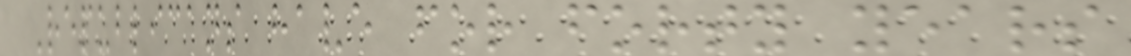Republicans have for forty years
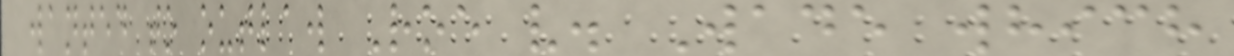wanted to outlaw Roe v. Wade which
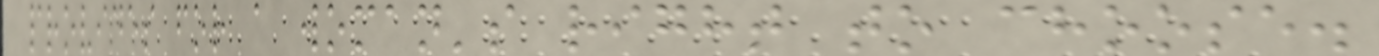provides for a woman's right to choose.
